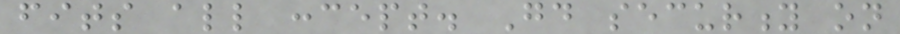fits all concept. Good security on
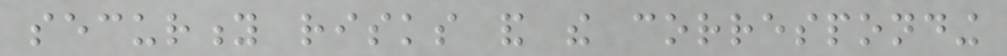security risks and the corresponding
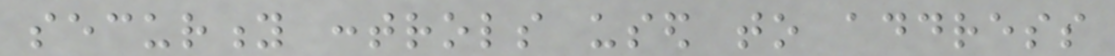security controls used to address
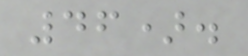46).
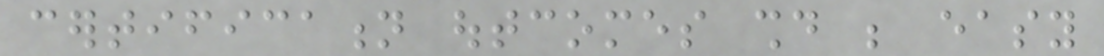certification outcomes should be easy
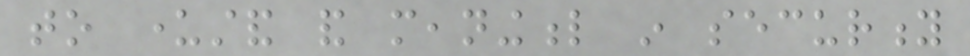to understand and meaningful in security
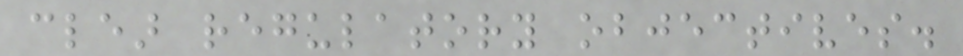clear regulatory objectives.
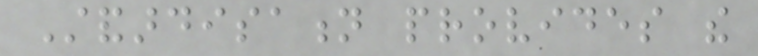Standardisation provides the
